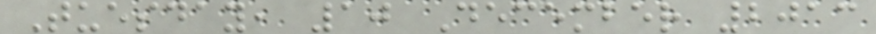Tuesday, 10 December 2013
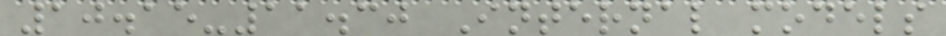10.15-11.30 Internal models
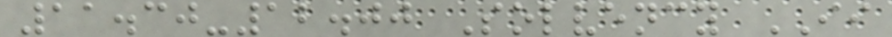11.30-12.00 Solvency II
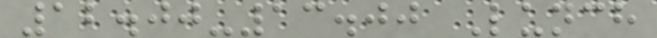12.00-13.00 Lunch
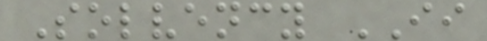Solvency II
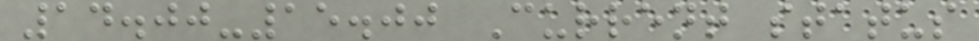14.00-15.00 Current status
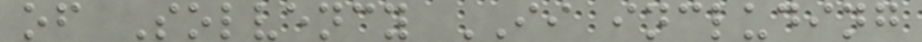of Solvency II including
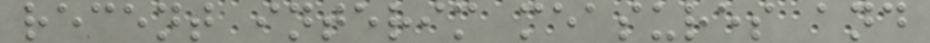recent interim measures and
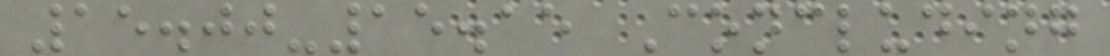15.00-15.15 Concluding
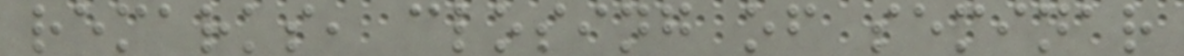remarks, closing of seminar
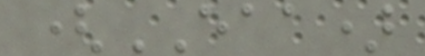(EAA)
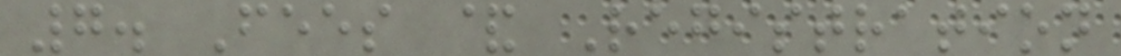7. Fees & Registration
